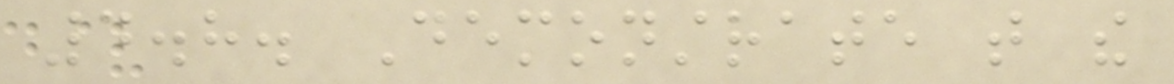4.8. Demonstrate that the
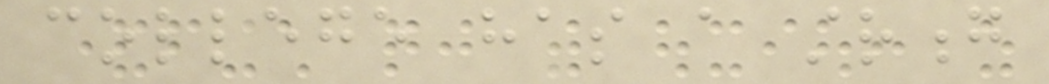college has a strong
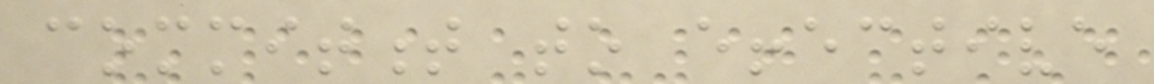commitment to effective
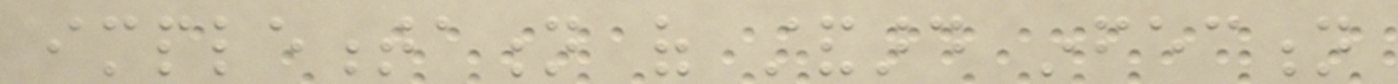implementation of standard infection
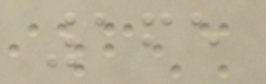165
